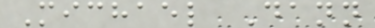Michael Dann
